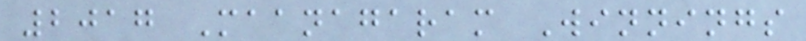2017 Maanagaram Winnings
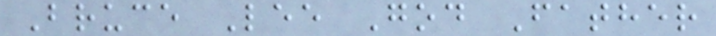Bruce Lee God Father
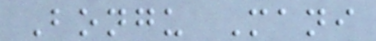Bongu Mani
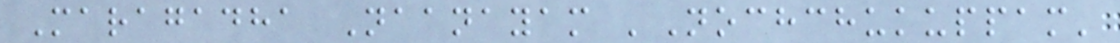Maragadha Naanayam 'Nochchukuppam'
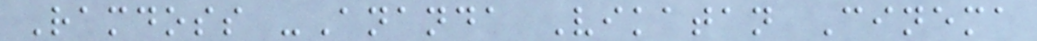Ramdoss -Ananda Vikatan Cinema
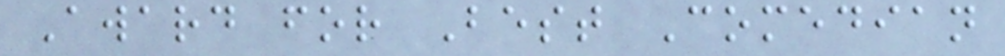Award for Best Comedian
